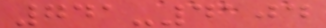741-4104
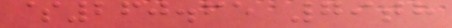$260.65 79th
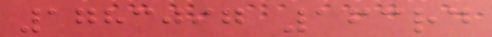1783097 163rd
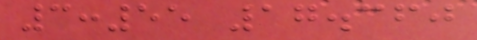3:55 17.360
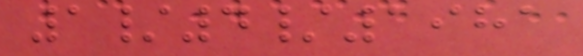1/4/1981
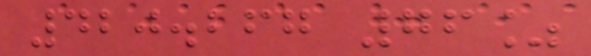420.267 76%
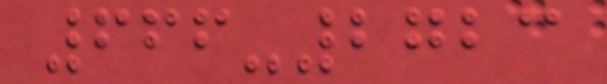666-2723
